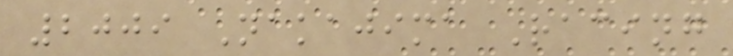2009 Nakajima Racing
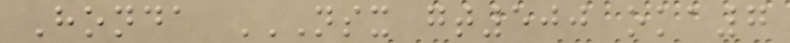Honda NSX GT500 OKA7
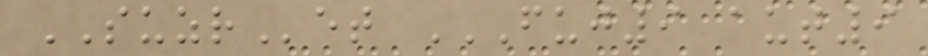SUZRet FUJ9 AUT9
